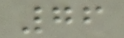76
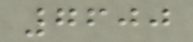7600
